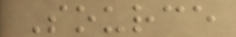Source
